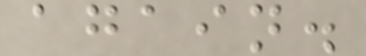again.
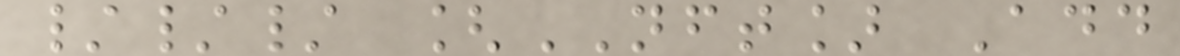/// [NFT] Add
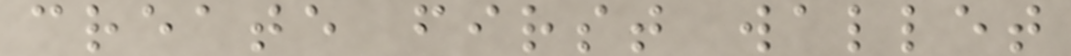create first wallet
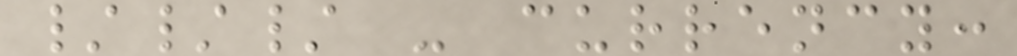/// - currency:
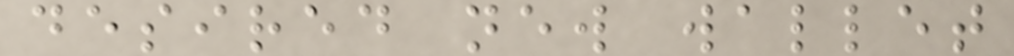desired new wallet
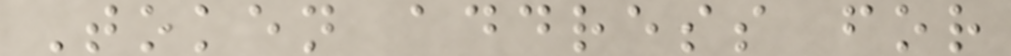Token address for
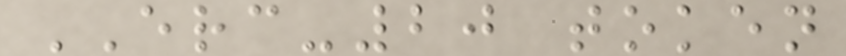ERC-20 token
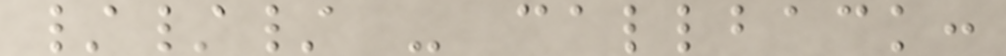/// - callback:
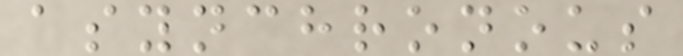asynchronous
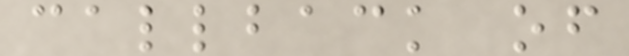callback of
